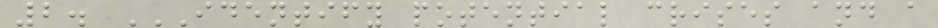2. IDENTIFY POTENTIAL CRISES AND A
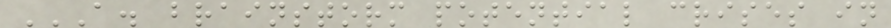A. BRAINSTORM POTENTIAL CRISES IN
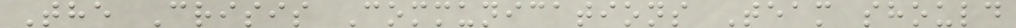The Crisis Communications Team should
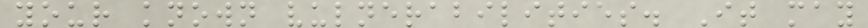your known vulnerabilities. It may
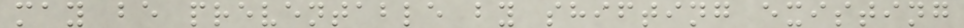may be preventable by shifting existing
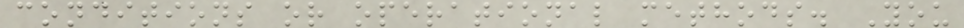conditions or operational methods. You
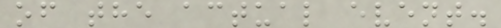of the actual event.
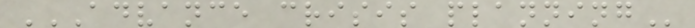ADVANCE CRISIS PLANNING
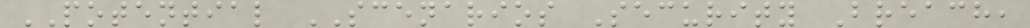POTENTIAL SCENARIOS Security Breach,
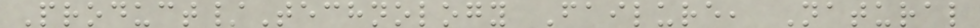Product/Technology Failure, Natural
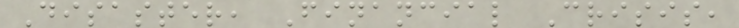Disaster, Financial Crisis,
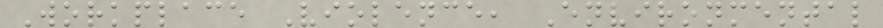Workplace Violence, Environmental
